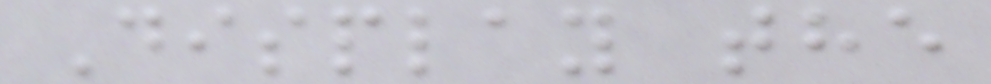Display the
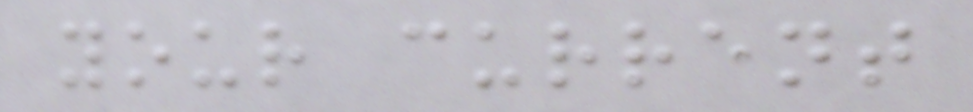your current
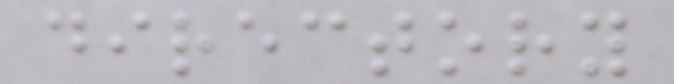directory
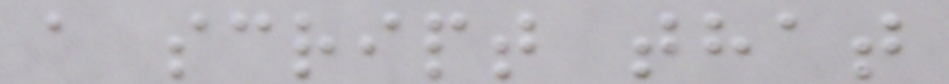a script that
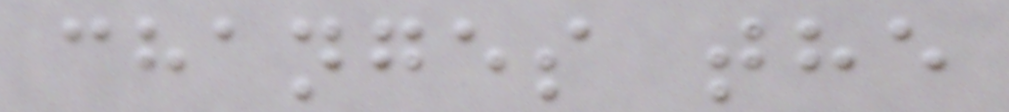changes the
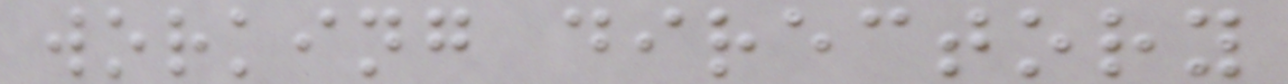working directory
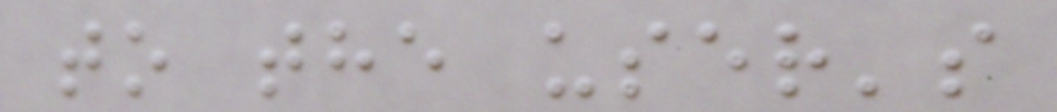to the user's
